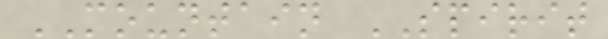MOUNTAIN SPIRIT
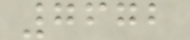7672
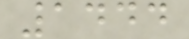1444
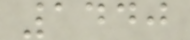1440
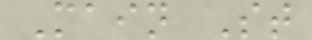Main St
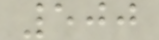500
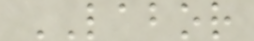LABOR
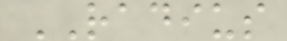RADIUS
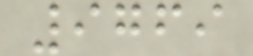9769
